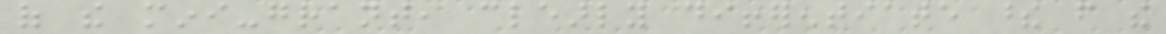of the mini-grant, clearly differentiate these from the
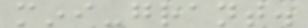mini-grant.
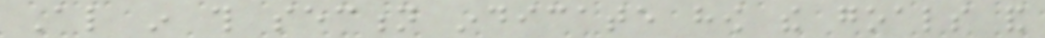Also in this section indicate how the goals and
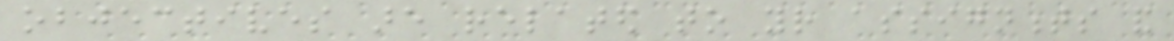objectives are related to your assignments and
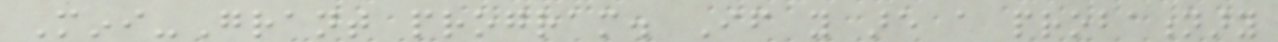Mini-Grant program. If you are a probationary
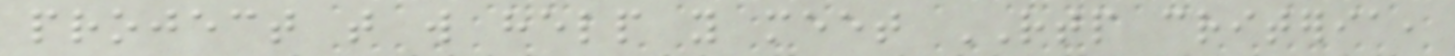project that will help you meet RTP criteria,
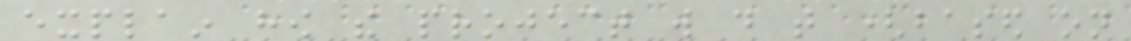explain how the project will do that (based on
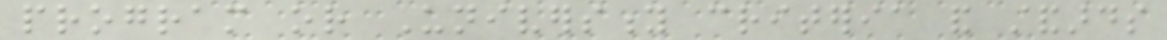program or University criteria and standards
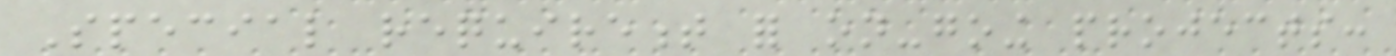Special requirement for on-going projects:
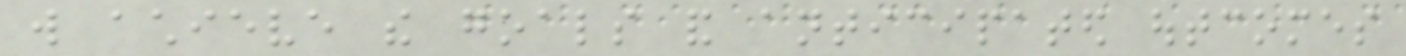will achieve the goals and anticipated outcomes
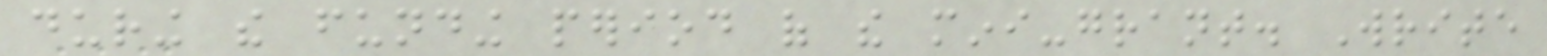during the funding period of the mini-grant. Write
